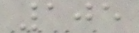105
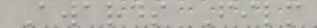Awards Film
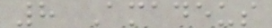8 Amadeus
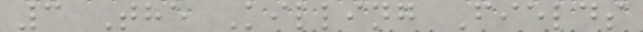3 The Killing Fields
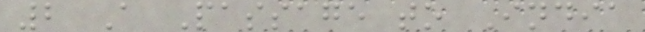2 A Passage to India
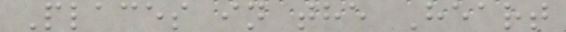Places in the Heart
